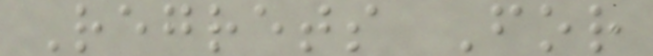Regrets For
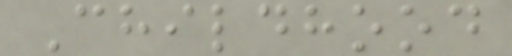Childhood
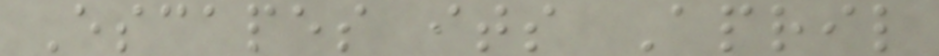Escapes its April
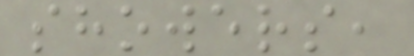showers,
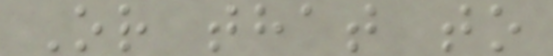Or that to
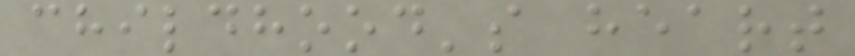childhood's heart
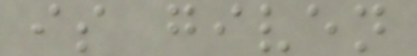is given
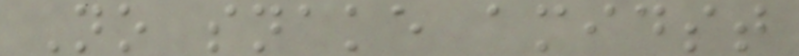No snake amidst
